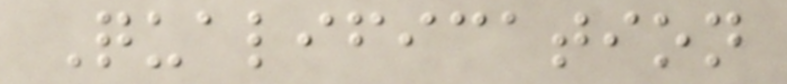Qualification
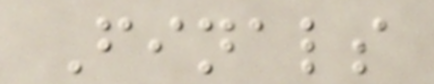Finals
